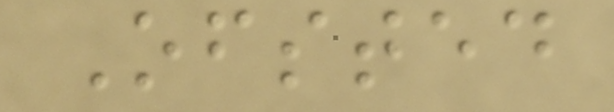Ofsted
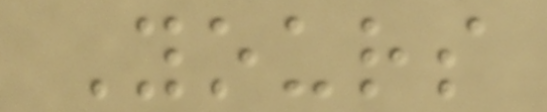Yours
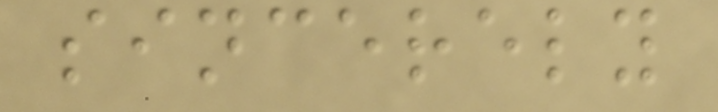sincerely
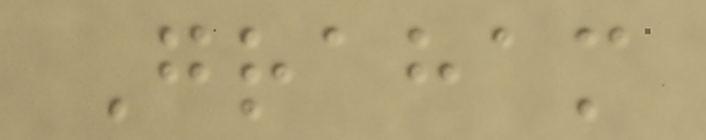Graham
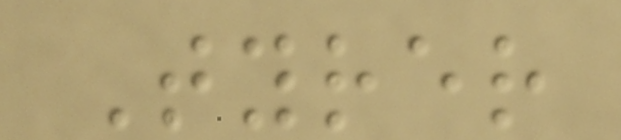Tyrer
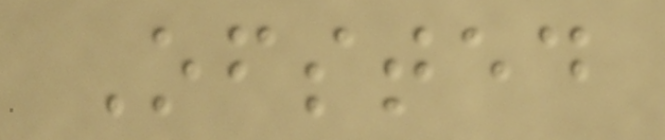Ofsted
